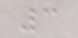3
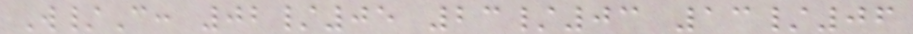W/C: 02/05 23/03 13/06
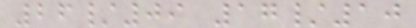26/09 17/10
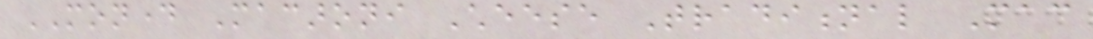MONDAY Macaroni Cheese Traditional Mac
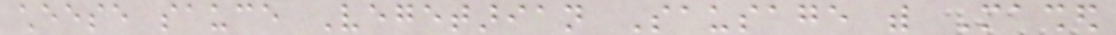cheese sauce Vegetarian Sausage with Mashed
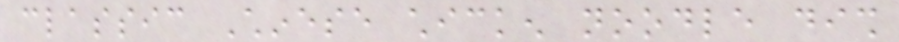classic Chinese chicken noodle dish
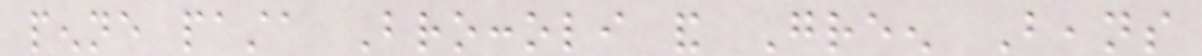penne pasta Broccoli and Green Beans
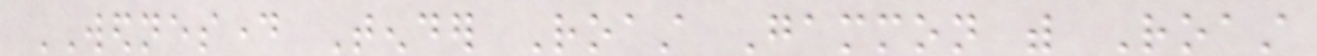WEDNESDAY Tender Roast Gammon with Roast
